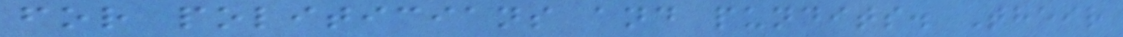for politicians and pundits. Their
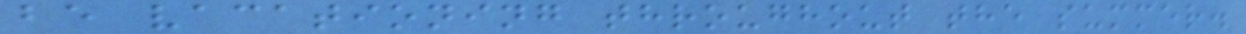be vacationing throughout the summer.
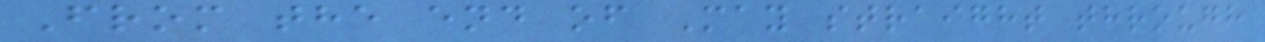From the end of May straight through
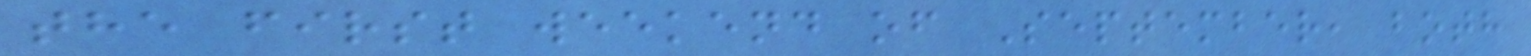the first weekend of September, both
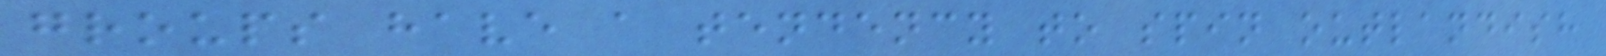groups have a tendency to spin outlandish
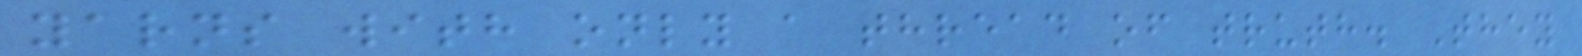yarns with only a thread of truth. They
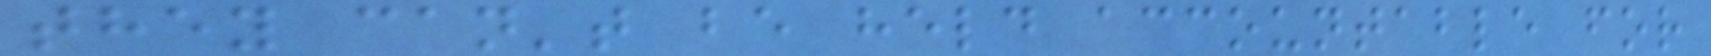they can't be held accountable for
